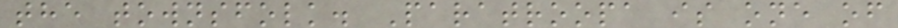the townsfolk. Paratroopa is one of
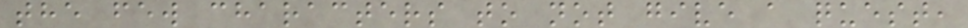the few characters to not give a quest,
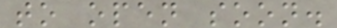to open soon.
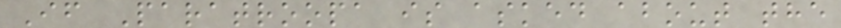If Paratroopa is asked about the
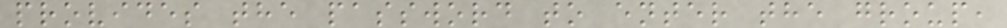provides the password to enter the group,
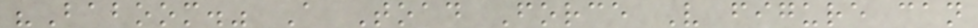"Baboom." A Toad Force V figure can
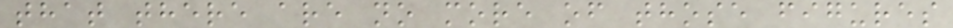that there are no more of those figures
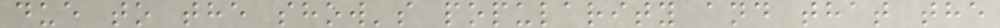due to the show's popularity and that the
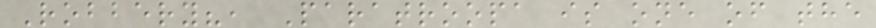Robbery?, Paratroopa is one of the
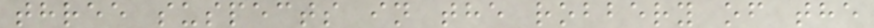three suspects in the robbery of the
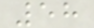58
